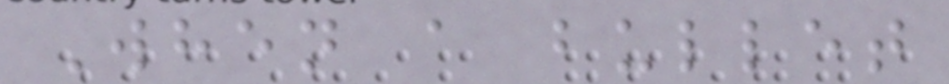When a bullet
